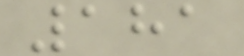181
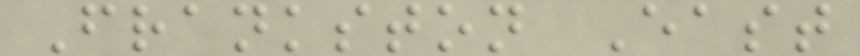Frankston East
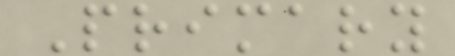Primary
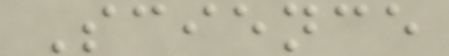Science
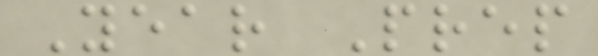Year Prep
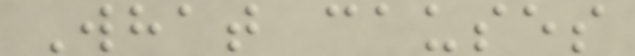What causes
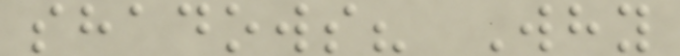shadows? Why
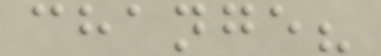change?
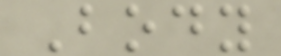Body
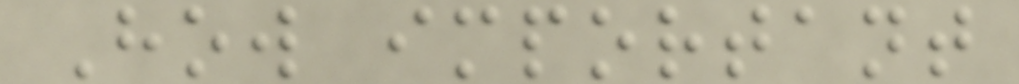How important
